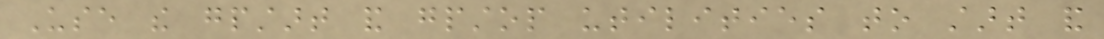Use the gpstart and gpstop utilities to start and
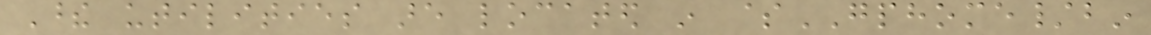These utilities are located in $GPHOME/bin
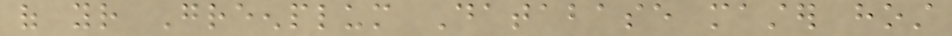of your Greenplum Database master host
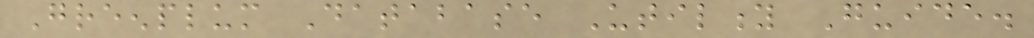Greenplum Database Utility Guide.
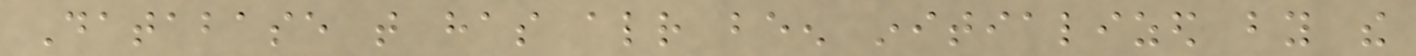Database that has already been initialized by the
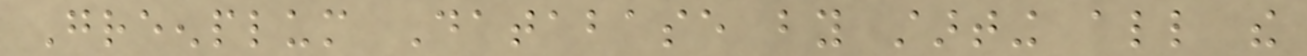Greenplum Database by starting all the
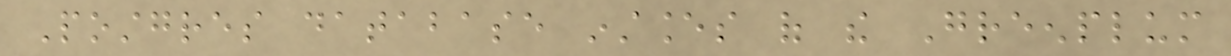Postgres database instances of the Greenplum
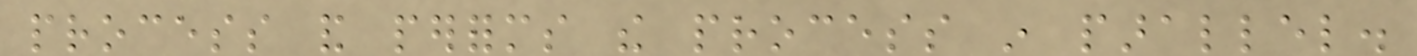process and performs the process in parallel.
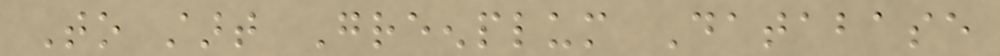To start Greenplum Database
